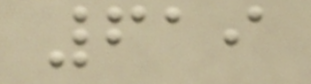619
